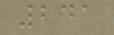241
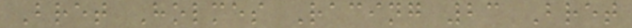Bret Holmes Racing 23 Bret
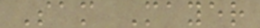Sam Mayer
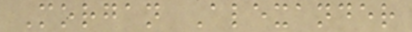Morgan Alexander
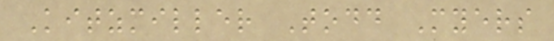Kitzmiller Todd Myers
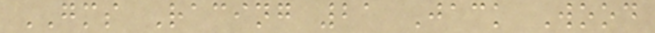GMS Racing 21 Jack Wood
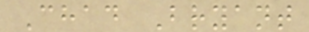Chad Bryant
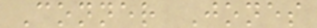Conner Jones
